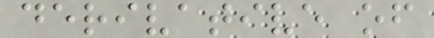derivative of
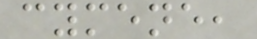cymene,
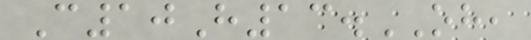C10H13.OH,
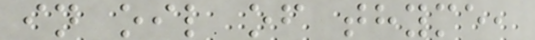in oil of thyme,
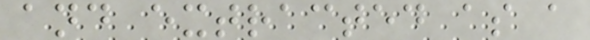and extracted as a
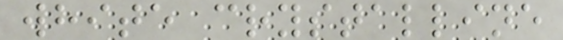white crystalline
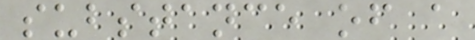substance of a
